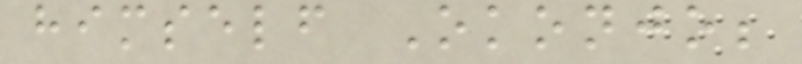himself Okonjo;
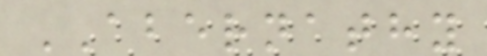ABERNATHY
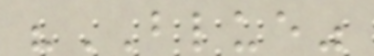"BLUE"
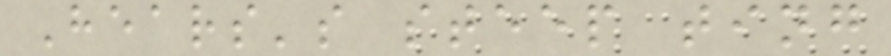Hears's steep ting
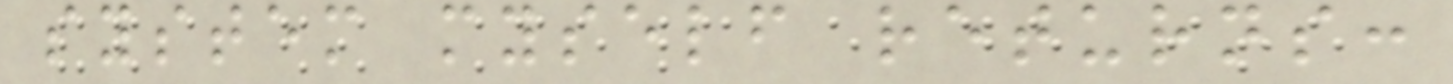system myself returns:
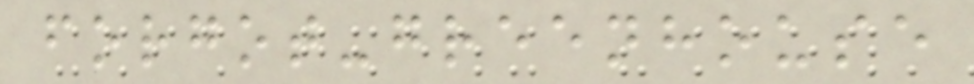forgot-greenhouse
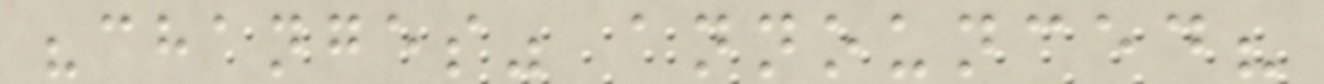"changes" announced?
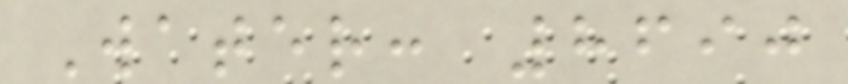Water: 8690
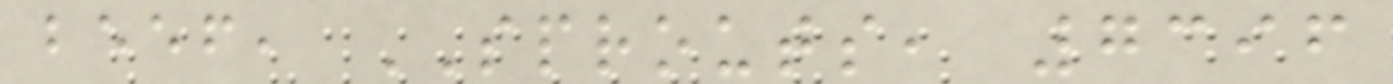beef, SPROUTS, 7396
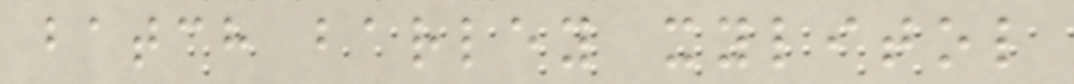batch barley xylitol
